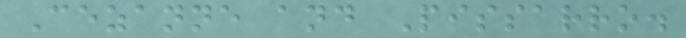Cezanne and Pissarro.
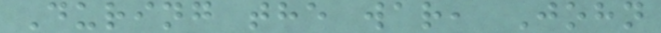During the war, John
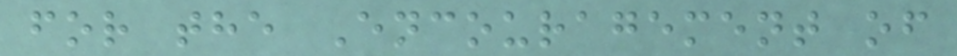for the Encouragement of
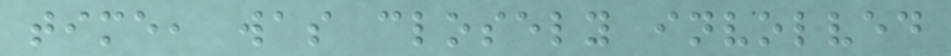time, was closely involved
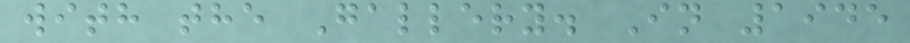with the Gallery. In 1945
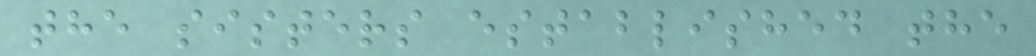the sisters established the
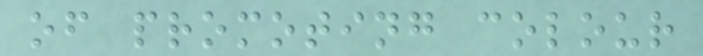of promoting colour
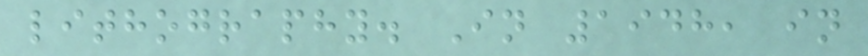lithography. In 1948, in
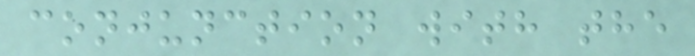conjunction with the
